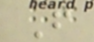F
